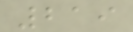219
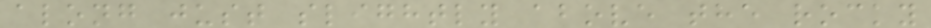along just slightly above the rocky
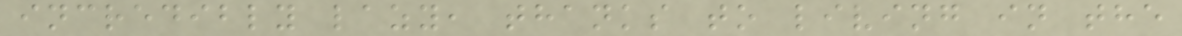incredibly lazy, thanks to living in the
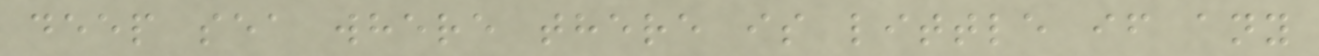deep sea where there is little if any
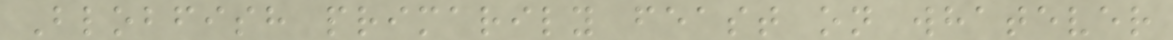Blobfish primarily feast on whatever
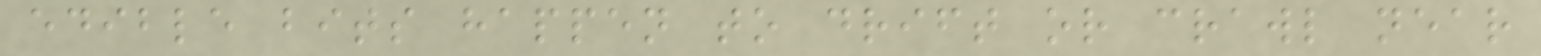edible bits happen to drift or crawl near
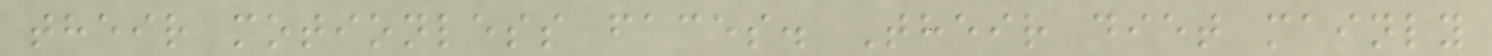their motionless faces. Their diet mainly
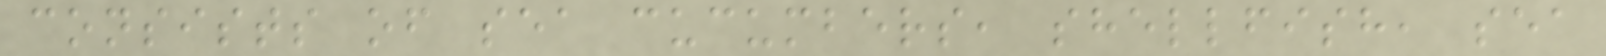consists of sea cucumbers, shellfish, sea
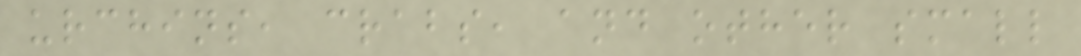urchins, crabs, and other small
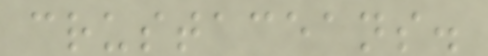crustaceans.
